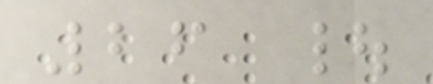26 |
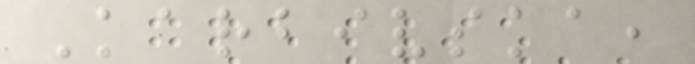Karbivska,
